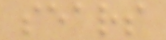sears
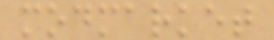modmarket
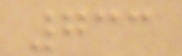733
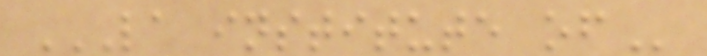LA INSTITUTE OF
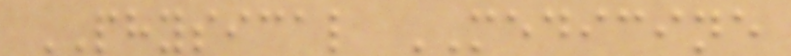PHYSICAL MEDICINE
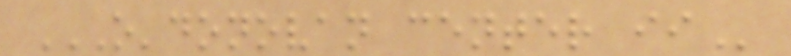O'DONOVAN CENTER II
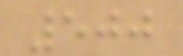500
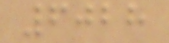6028
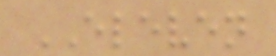ELEVEN
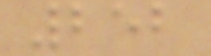252
